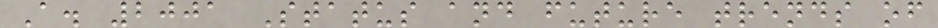A. 2001 Status and future trends of
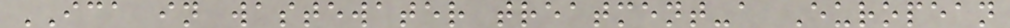ICA in wastewater treatment-a European
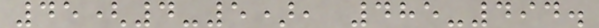45(4-5), 485-494.
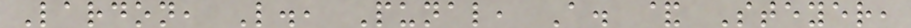Lardon, L., Punal, A. & Steyer,
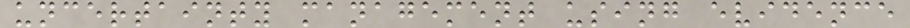uncertainty management using evidence
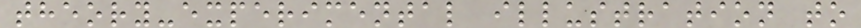theory-experimental illustration to
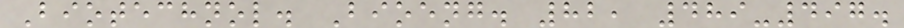Biotechnol. Bioeng. 82, 489-497.
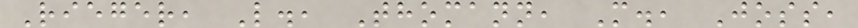Rieger, L., Thomann, M., Joss,
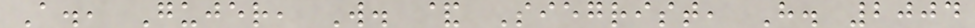A., Gujer, W. & Siegrist, H. 2004
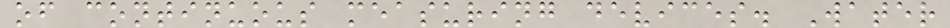of continuous measuring devices. Water
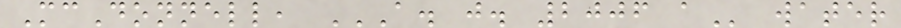McDonnell, A. J. 2006 A water
